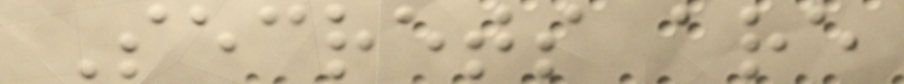Secrets are
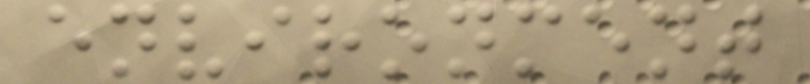environment
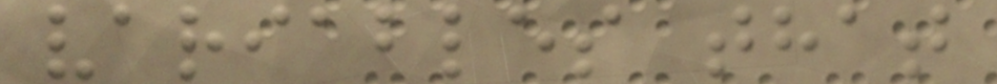variables that
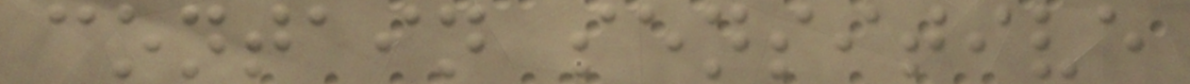contain sensitive
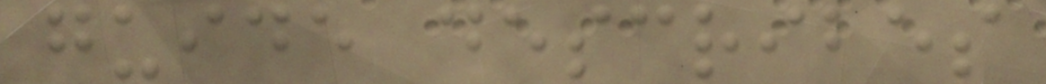guide describes
